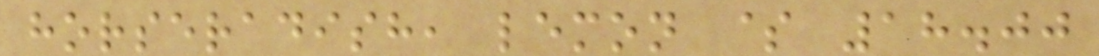horseradish, lemon $ 18.00
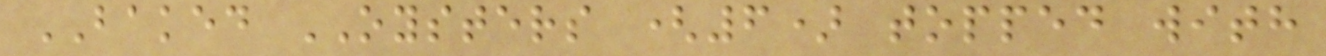BAKED OYSTERS (6) topped with
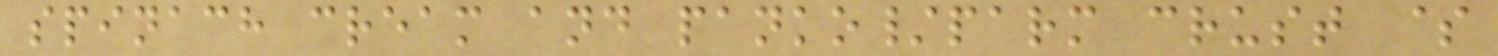spinach cream and panko/parm crust $
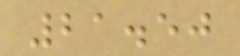21.50
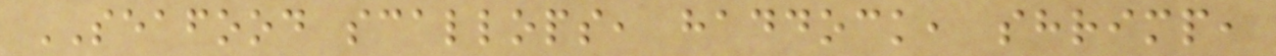SEAFOOD scallops, haddock, shrimp,
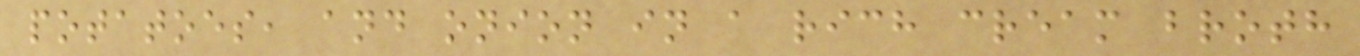potatoes, and onion in a rich cream broth
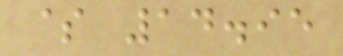$ 14.95
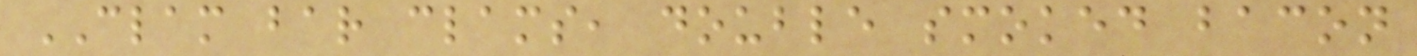CLAM bar clams, double smoked bacon
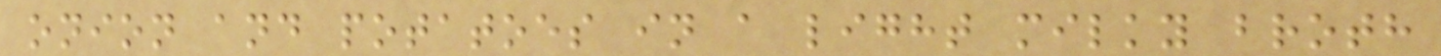onion and potatoes in a light milky broth
